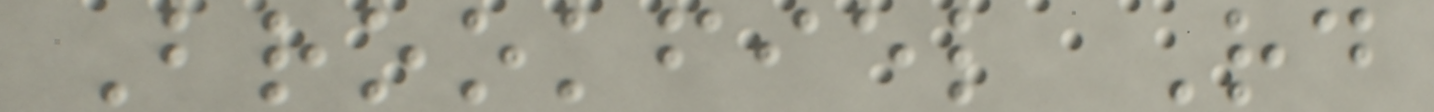Brookfiel Rd
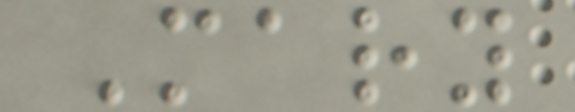Mary
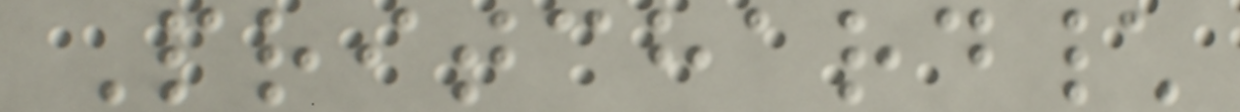Pritchard\
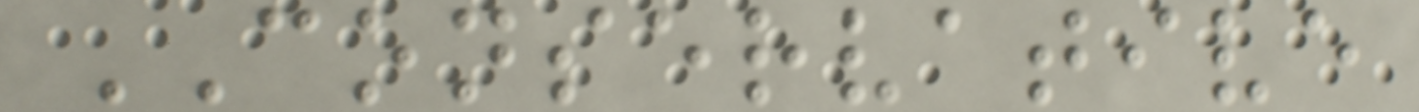CONSERVATIVE
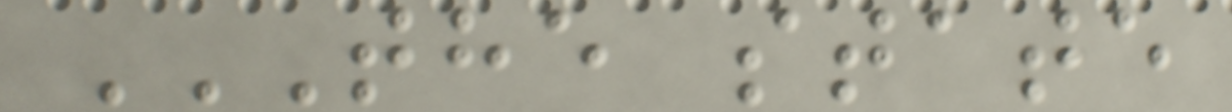THE STATE
